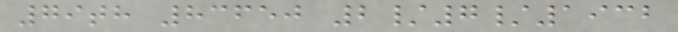79th 83650 2/7/1932
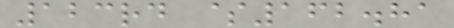123rd $162.81
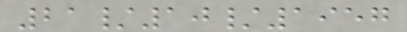21/10/1957
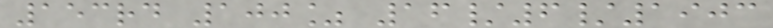153rd 100% 16/6/1903
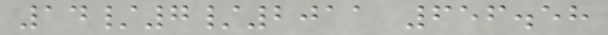14/7/2011 656.58
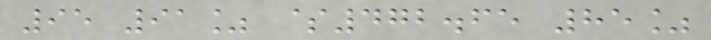95 91% $472.65 85%
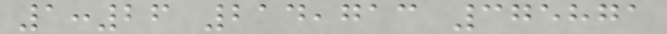1:26 214,713 375871
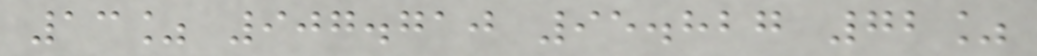13% 907.710 95.827 72%
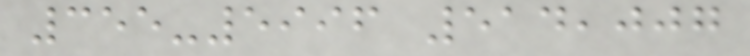355-5996 514,007
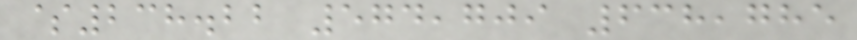$238.22 574,709 638,785
